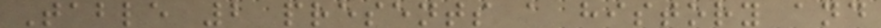Table 2 presents a history and
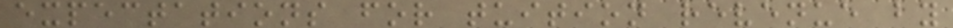expectations for tuition revenue by
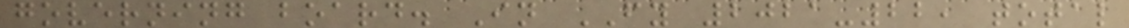governing board. In FY 2021-22, total
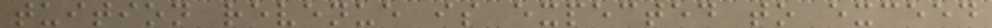tuition revenue is expected to exceed
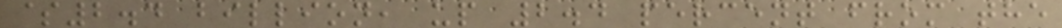$2.4 billion, up 2.4 percent from the
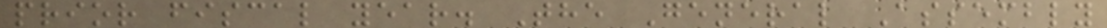prior fiscal year. The General Assembly
